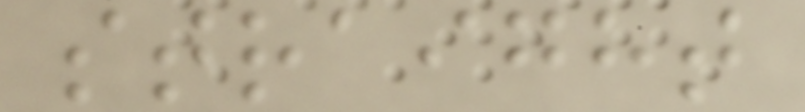straight
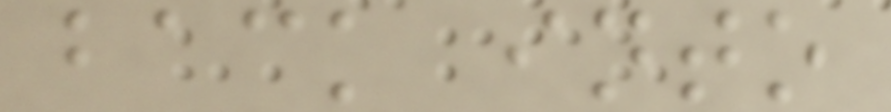back into
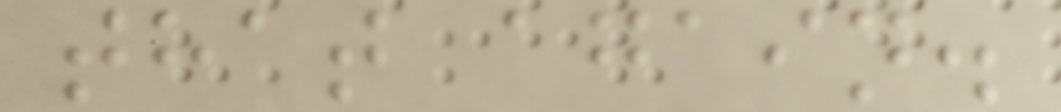that again.
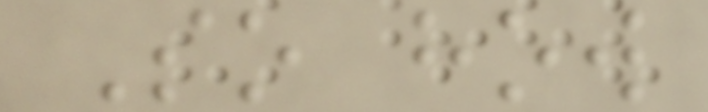So how
